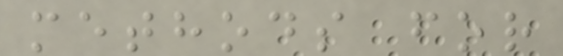methods for
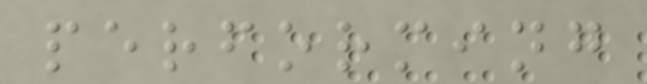performing
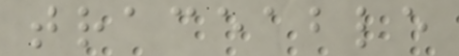traceable
